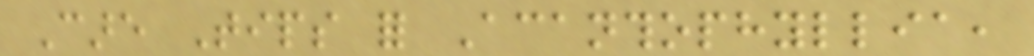Care Tips for Acanthophyllia,
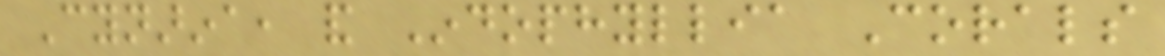Cynarina, and Indophyllia Corals
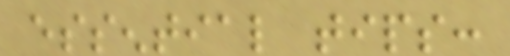essential tips:
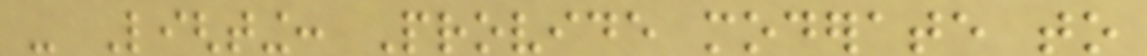- Lighting: Provide moderate to
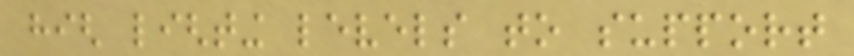high lighting levels to support
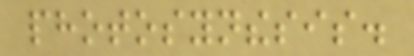photosynthesis.
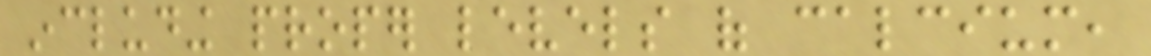including proper levels of calcium,
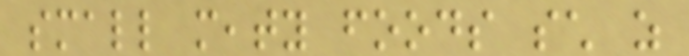small meaty foods such as
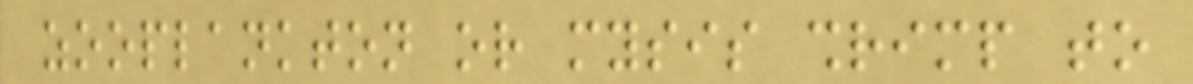zooplankton or mysis shrimp to
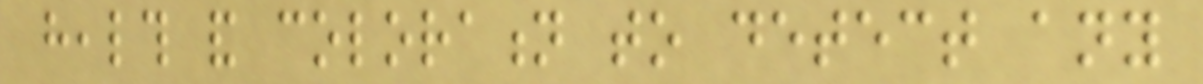health and coloration to detect any
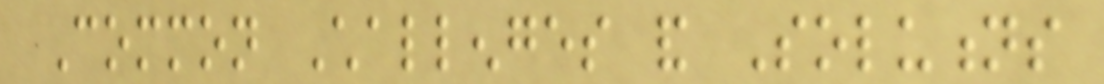Common Challenges and Solutions
